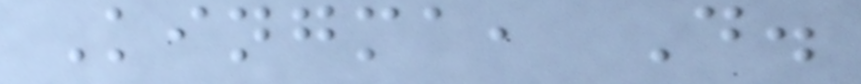Kingma, D.
